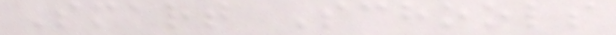Smart Schools
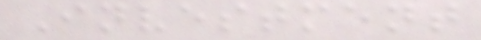Investment
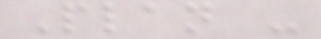Plan -
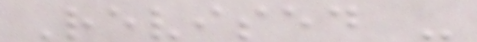Revised -
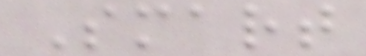Smart
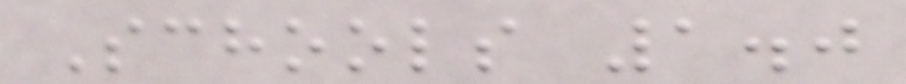Schools 1.0
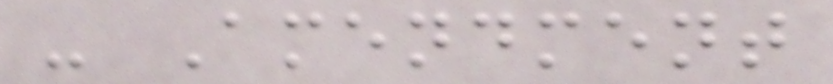- Amendment
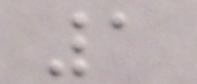1
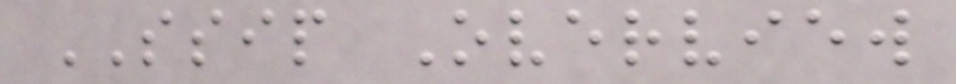SSIP Overview
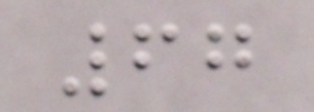67
